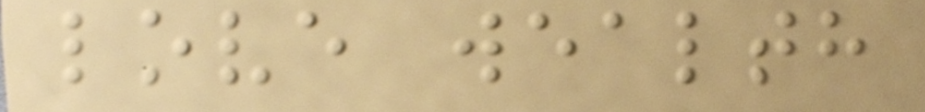love wealth
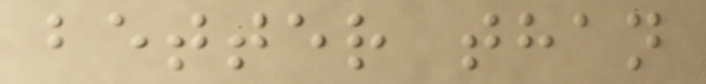better than
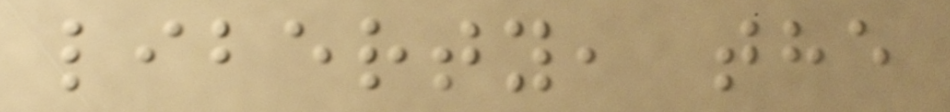liberty, the
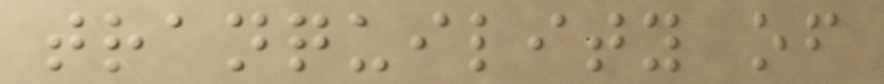tranquility of
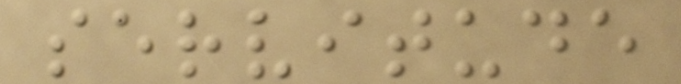servitude
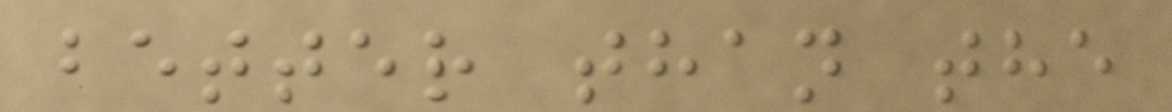better than the
